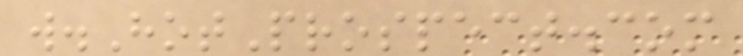w.HotProspect.com
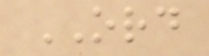ORD
